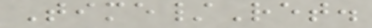Time/Ret.
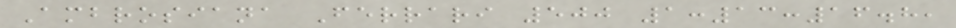Ambrosiana Ferrari 500 1:13:16.8,
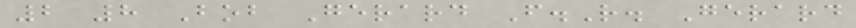2 8 Bob Gerard F.R. Gerard
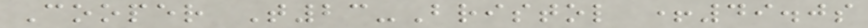Cooper T23-Bristol +49.0s
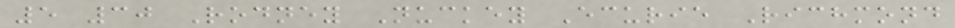5 30 Rodney Nuckey Ecurie Richmond
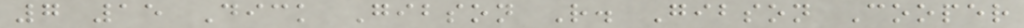7 15 Dick Gibson R. Gibson Cooper
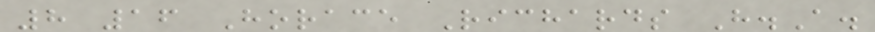8 16 Horace Richards H.A.
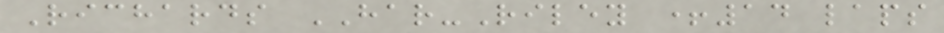Richards HAR-Riley +14 laps
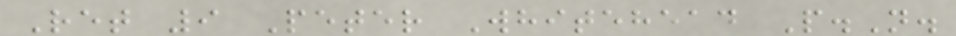Ret 9 Peter Whitehead P.N.
